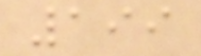199
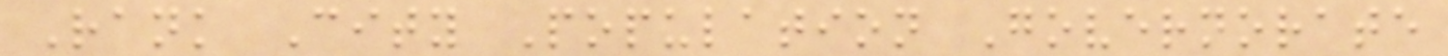Rank City Population Governorate
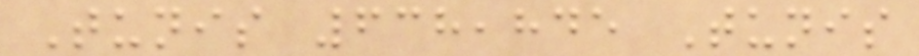Tunis 638,845 Tunis
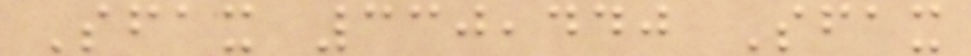Sfax 330,440 Sfax
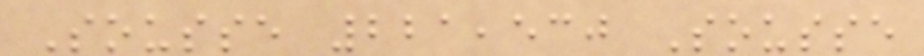Sousse 221,530 Sousse
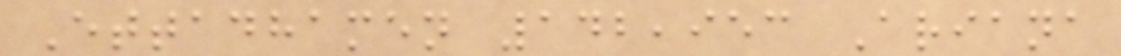Ettadhamen 142,953 Ariana
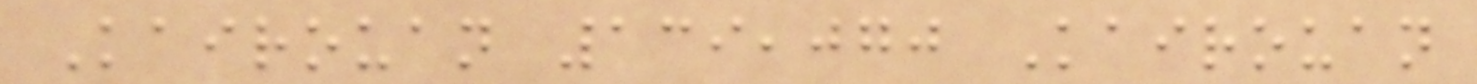Kairouan 139,070 Kairouan
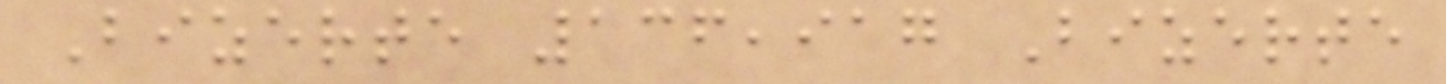Bizerte 136,917 Bizerte
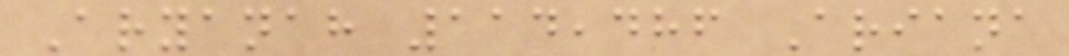Aryanah 114,486 Ariana
